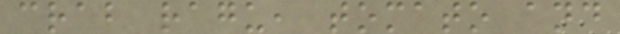crab ragu, tomato and
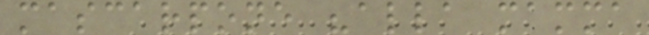mascarpone "alla mamma
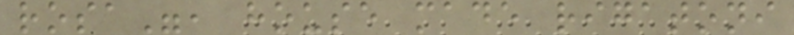rosa", house made rigatoni
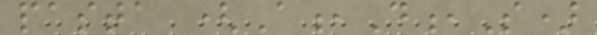pasta (A,D,S)
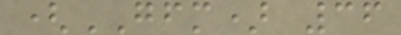(GFM) 36
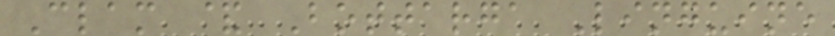Clam & Bottarga Linguine
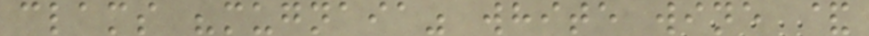clams "mugnaia" white wine &
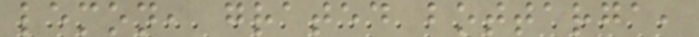lemon, grated bottarga,
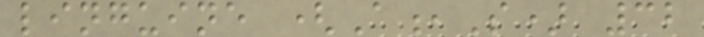linguine (A,S) 32
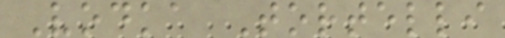Vodka Tortelli
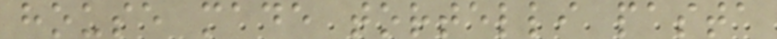house made tortelli pasta
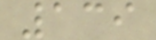139
